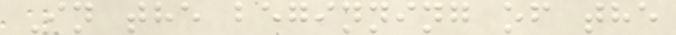In the beginning of the
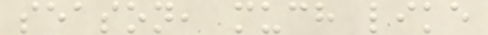season, much like
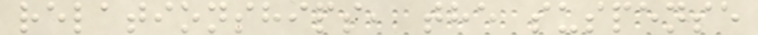relationships, the suspense
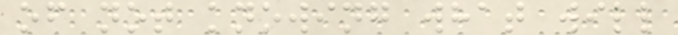of not knowing what will
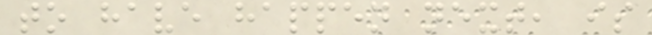to have happen next, is
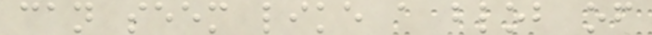can seem like a blob of
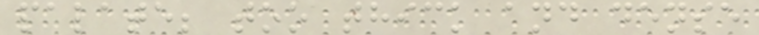palate; too thick and dense
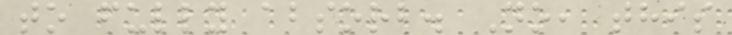to fully absorb. No, this
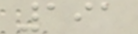191
